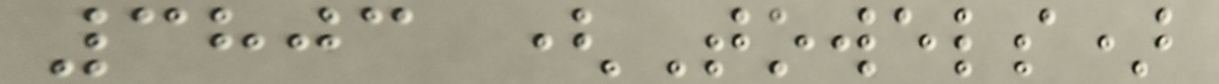3803 (Towels)
